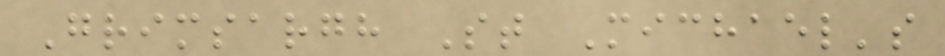Grimsargh St Michael's
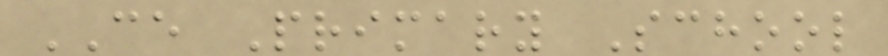CE Primary School
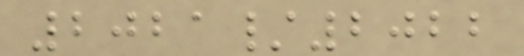2021/2022
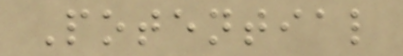Potential
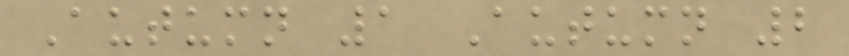Autumn 1 Autumn 2
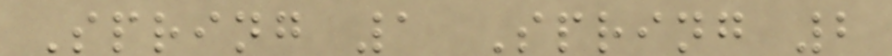Spring 1 Spring 2
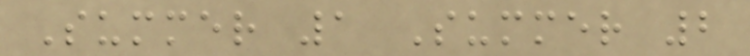Summer 1 Summer 2
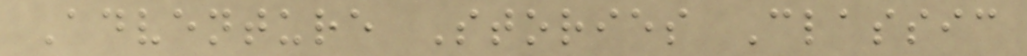Adventure Stories Classic
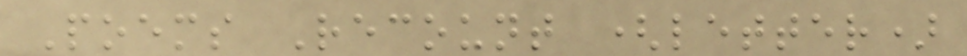Poems Recount (letter)
